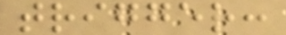trigger:
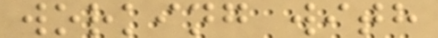working with
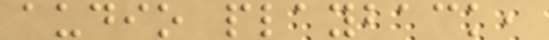audio playback,
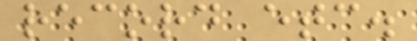record etc.
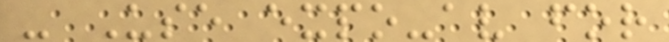- Use expo-av for
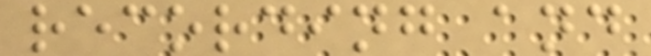recording and
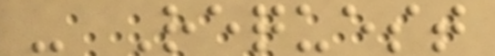- Request
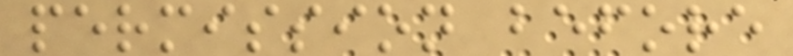permission before
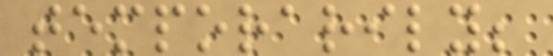temporarily;
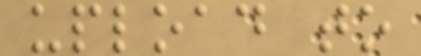upload to
